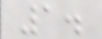1.
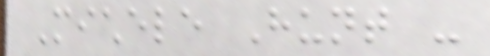Michele Hunt -
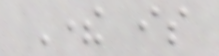There is
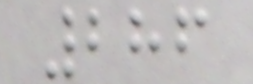286
